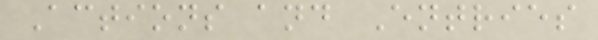Actions and Entries
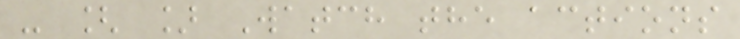- [ ] Watch the actions
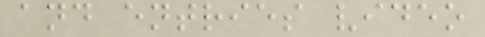and entries video
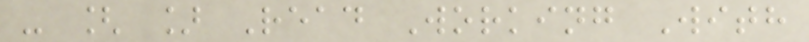- [ ] Read Working With
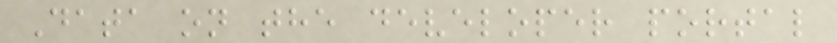Data on the developer portal
